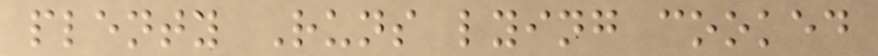plenty Runs lying cooked
